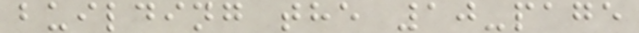building the 10-page
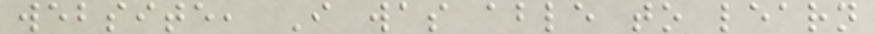website, I was able to learn
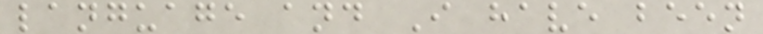language and I have been
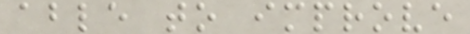able to improve
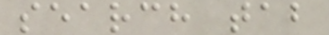search tab
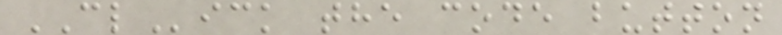CLick the code button
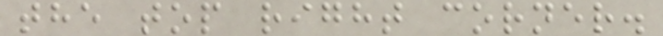the top right corner.
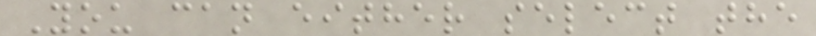You can either select the
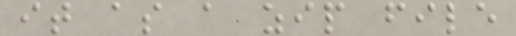it as a zip file
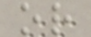or
